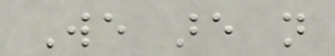We are not
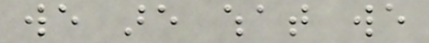we are what we
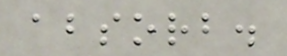absorb.
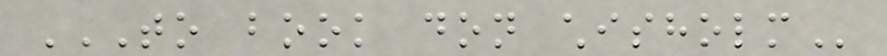TO BOOK DON CHISHOLM
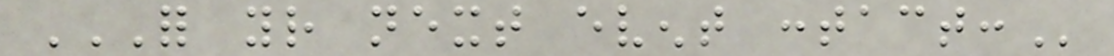FOR YOUR NEXT EVENT CONTACT:
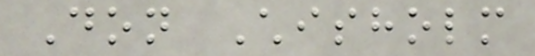Don Chisholm
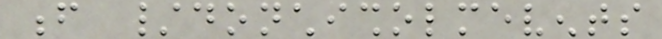f /donchisholmevents
